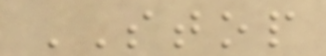STOP
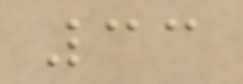33
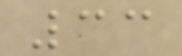33
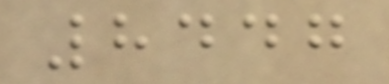8447
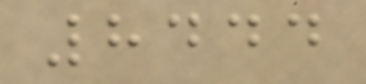8444
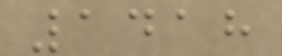1418
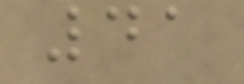41
